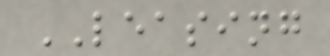LEASING
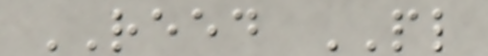REED PL
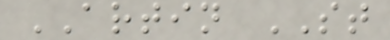ARTIN ST
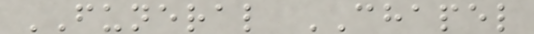FUNERAL CHAPEL
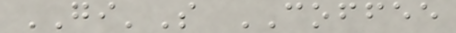GI'S COFFEE
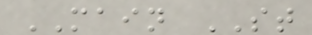MAIN ST
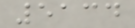5134
